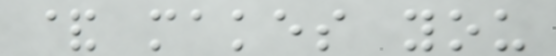& makes you
